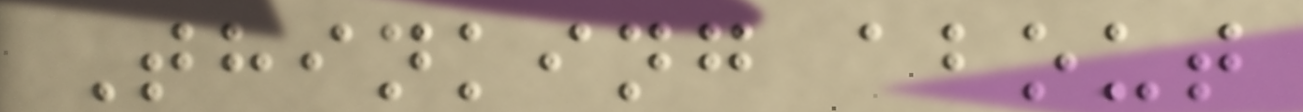Thinking about
